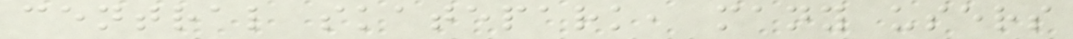central skatepark, many users
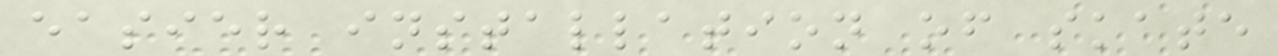easier installation of skate
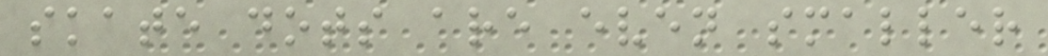skate dots are even smaller
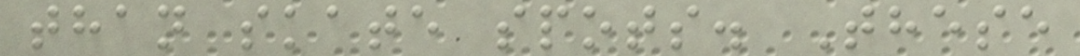than skate spots. These
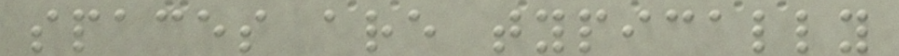spaces are typically
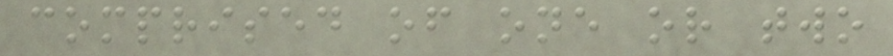comprised of one or two
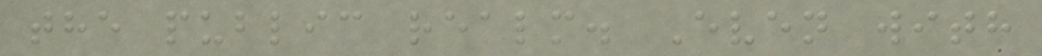the public realm. Even with
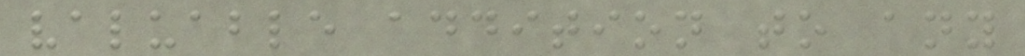valuable addition to any
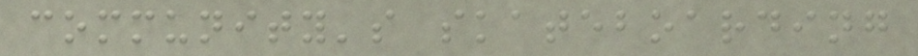community's skateboarding
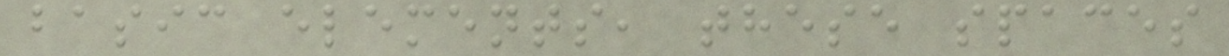basic elements, these spaces
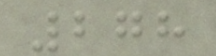278
